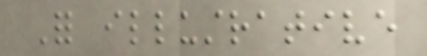For illustrative
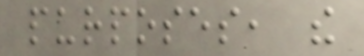purposes, the
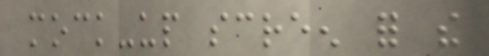mock-up screen for the
